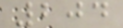204
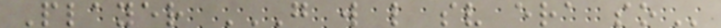Player G W L SV ERA SO
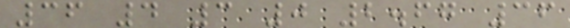36 4 3 0 2.67 36
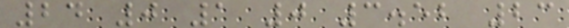24 0 1 0 3.52 23
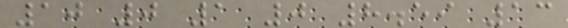10 0 1 0 8.59 13
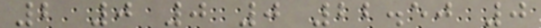2 0 0 0 22.50 0
